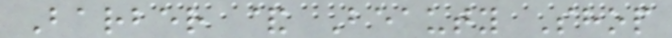Barber & Beauty Shop
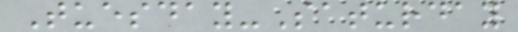Tuesday-Saturday
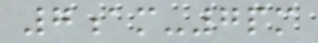7am-7pm
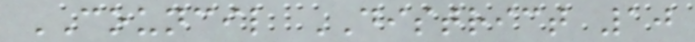COUNCIL DISTRICT 10
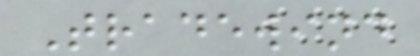Tradewind
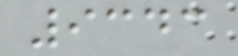9343
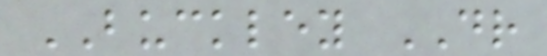BUCKLEY DR
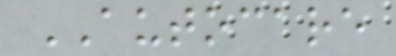AUTOCARE
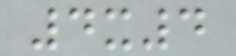4x4
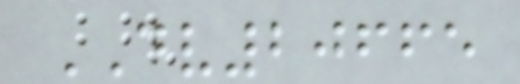DV20665
